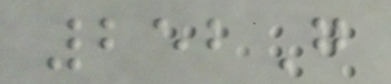252G
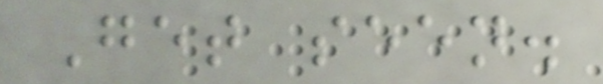Get seen.
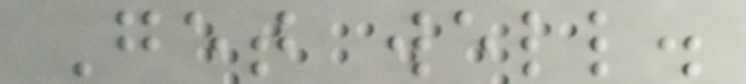Get well.
